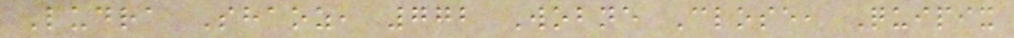Ludra Shaoz, 772 Wobne Close, Quipix
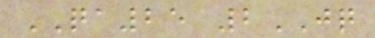QA25 2JQ
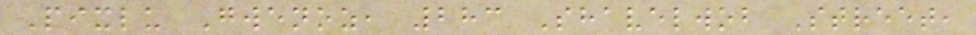Pixlu Gwenoz, 283 Shavelwob Street,
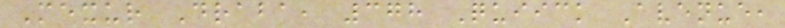Mexur Draba, 378 Quiick Avenue,
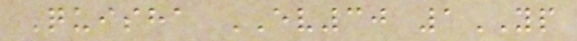Quisha EV30 1YP
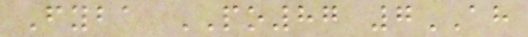Fyba PO87 7AH
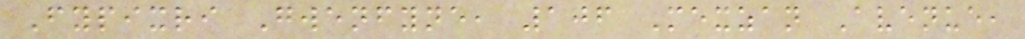Fypixri Gwenfyne, 106 Mexzan Avenue,
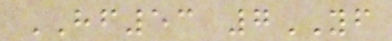HF53 7YF
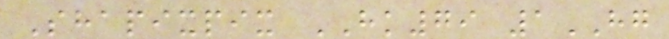Shapixpix HK79 1HG
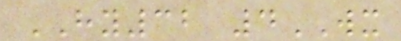HY32 4WX
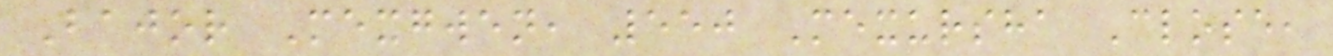Bajor Mexgwen, 550 Mexursha Close,
